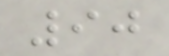90
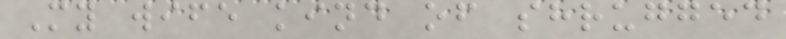My wife kind of shrugged
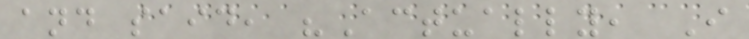and said, "Actually, I
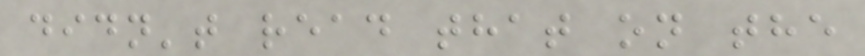didn't read that on the
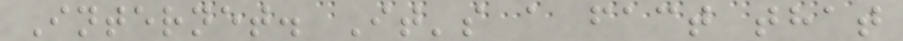Internet. It's a fact that
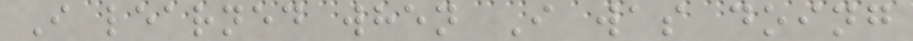I learned when I was doing
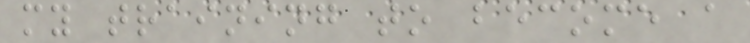my training to become a
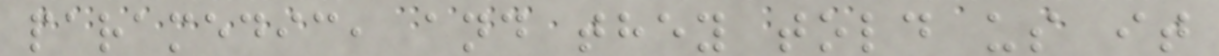paramedic, and they told us it
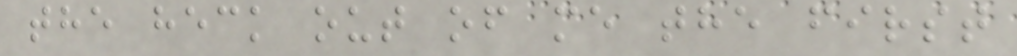the heck out of me the first
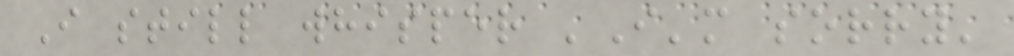I still whisper 'I'm sorry'
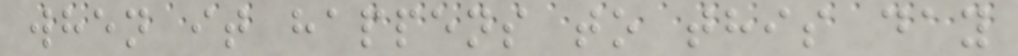when it happens to this day
